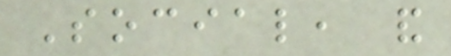Social, and
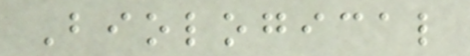Biological
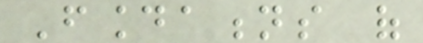Foundations of
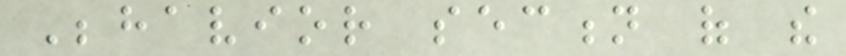Behavior section of the
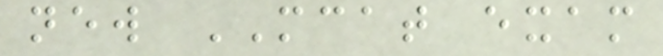new MCAT exam
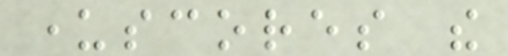underscores the
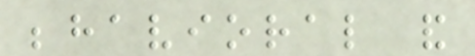behavioral and
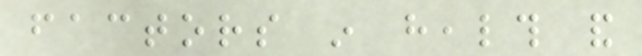factors in health and
